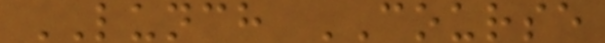LUNCH COURSE
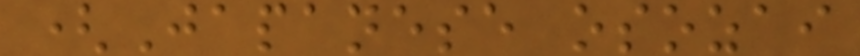(Japanese osozai
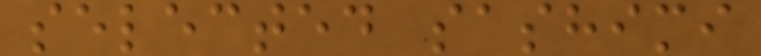selected sashimi
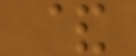&
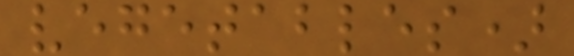vegetables)
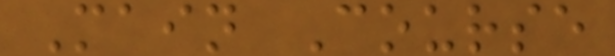Main Course
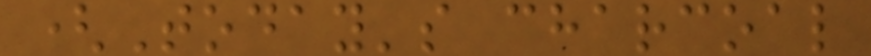(Today's charcoal
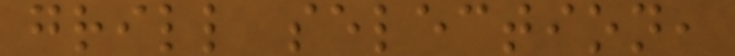grill selection,
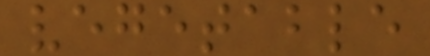vegetable
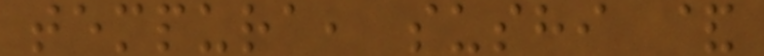tempura, sushi &
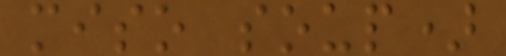miso soup)
